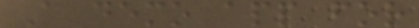A demo app for
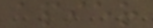apier
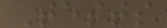Tests
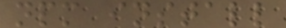npm install
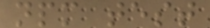npm test
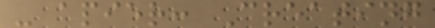- apier: Creating
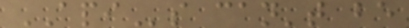APIs can't be
